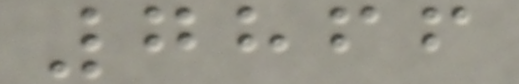7866
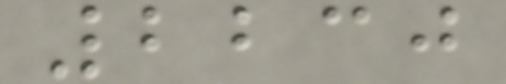2230
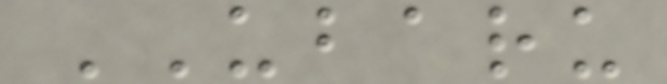UBARU
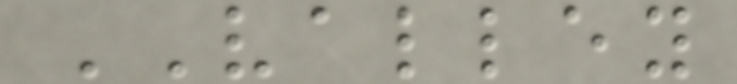VALLEY
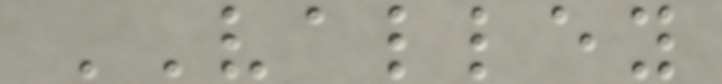VALLEY
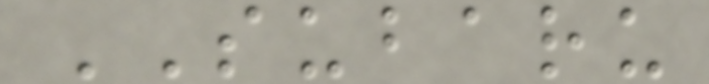SUBARU
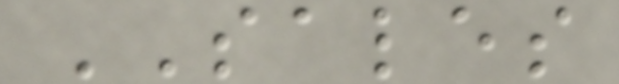SALES
